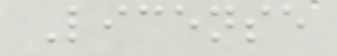License
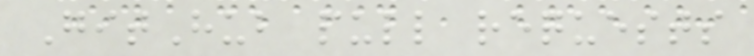GitHub pull requests
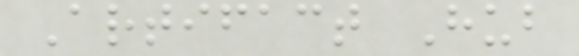Artifact Hub
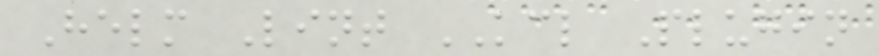Helm Lint KCL Plugin
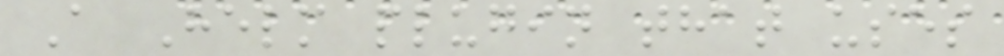A Helm plugin that uses
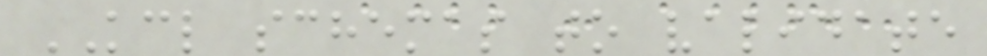KCL schemas to validate
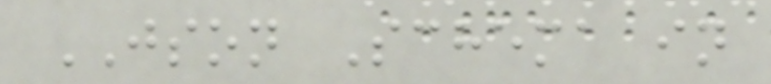JSON Schema in
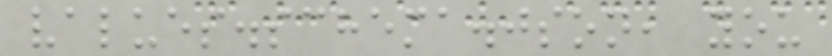values.schema.json, you
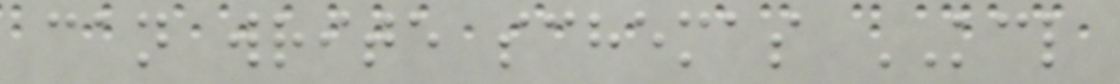can write schemas KCL
